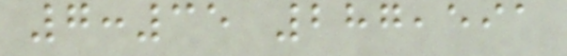7:35 287,591
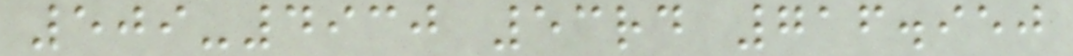509-4930 53rd 716.950
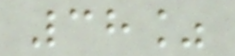38%
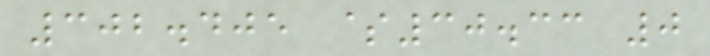302.405 $30.33 0
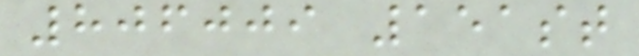806009 151st
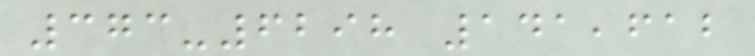373-6298 141,612
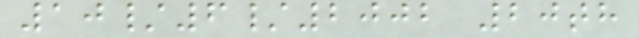10/6/2002 20th
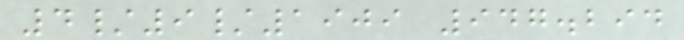4/9/1909 947.294
